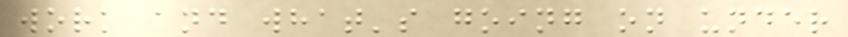work and what's going on under
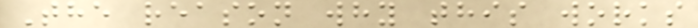The reason why this works
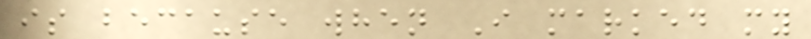is because when I marked my
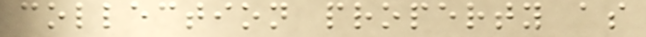collection property as
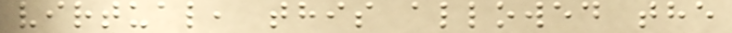virtual, this allowed the
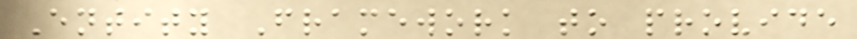Entity Framework to provide
